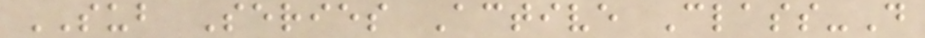SUB Series Active Class-D
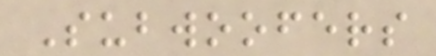Subwoofers
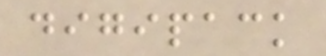digipack
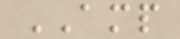AMP
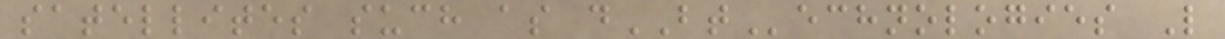satellites such as dBTechnologies L
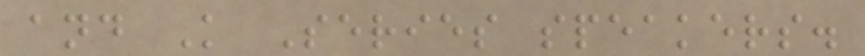and K Series speakers.
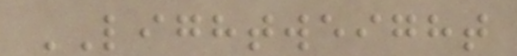LIGHTWEIGHT
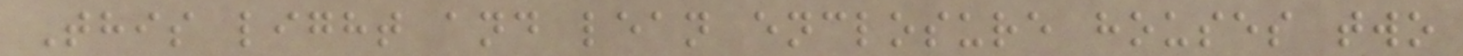This light and lean enclosure houses two
